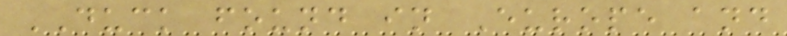DUCK found in Europe and
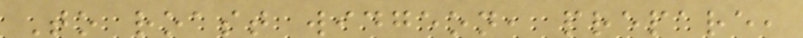To roast widgeon, prepare,
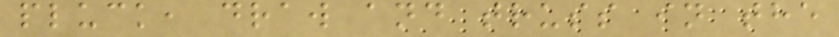pluck, draw and truss in the
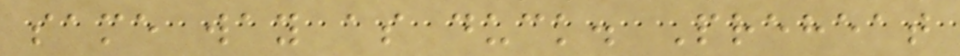same way as duck. Preheat
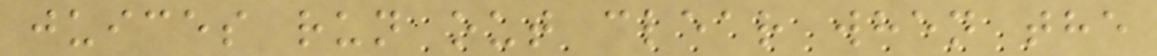juices run out clear when the
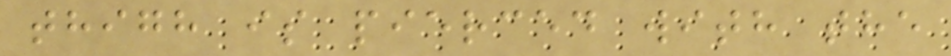thigh is pierced with the
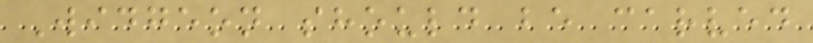Widgeon should be carved
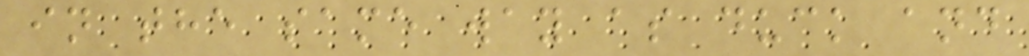in the same way as duck and
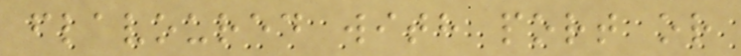flavoured with port or
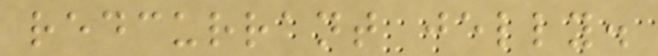redcurrant jelly.
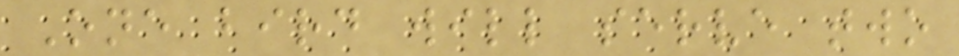One bird will serve two
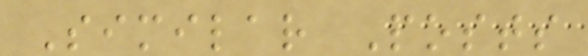Similar Posts
